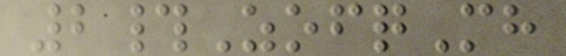2#ZofqMh
